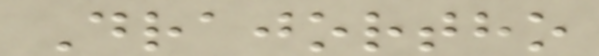Drajortho
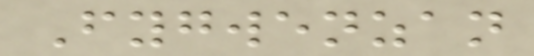Fygwenzan
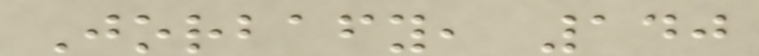Jorbafy, 140
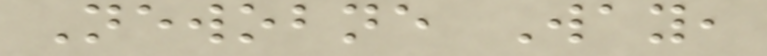Newobne Way,
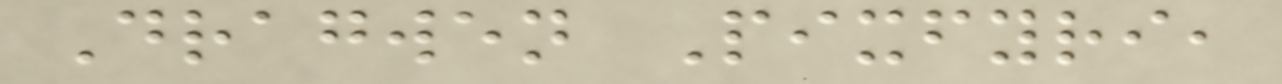Dragwen Pixfyri,
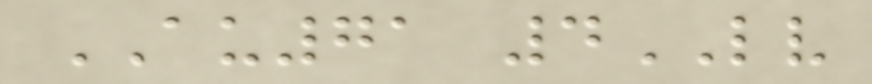AU71 4LV
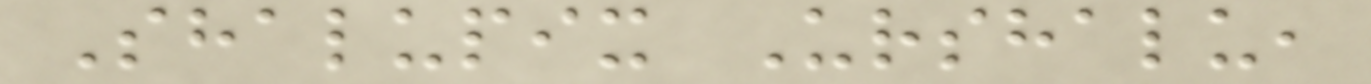Shalupix Urshalu,
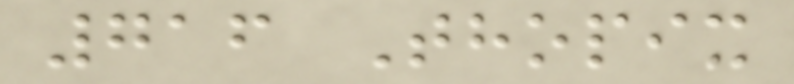716 Thopix
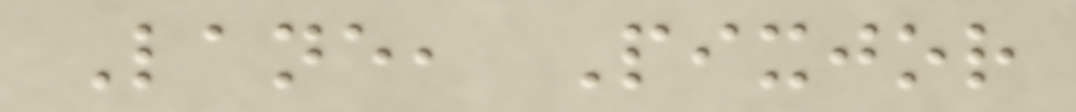Lane, Pixjor
